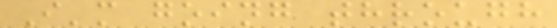I'm going through
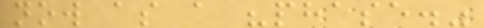now as a "phase."
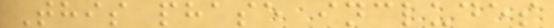This phase includes
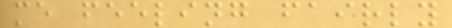me feeling fairly
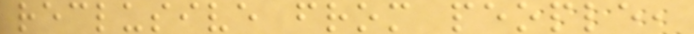reclusive from people,
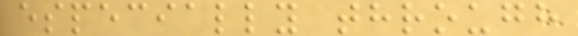especially through
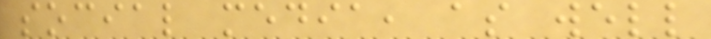social media, as well
